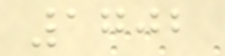1702
